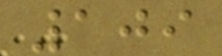109
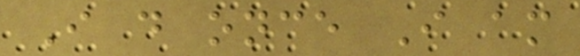I do once I am
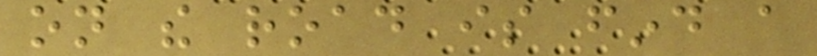on the road is find a
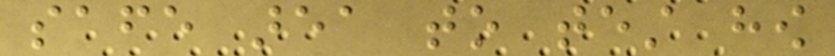safe area to test how
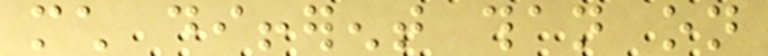much different than on
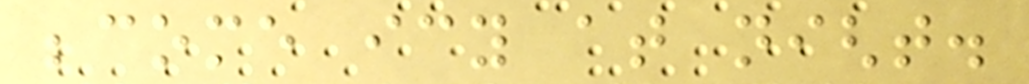become icy at night.
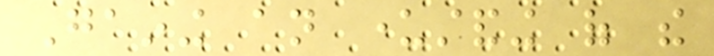Gaining an understanding of the
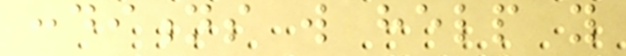conditions will help you
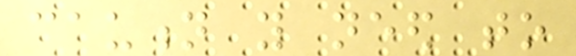caution you need to
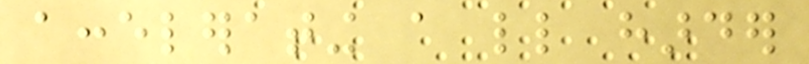accelerating a little harder
